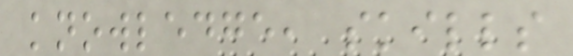knowledge, skills
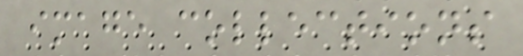image collections
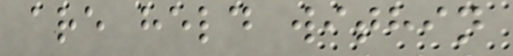are held within
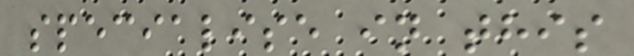specialise in this
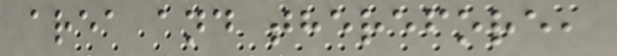area and therefore,
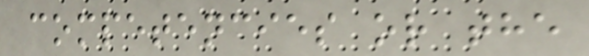competencies or the
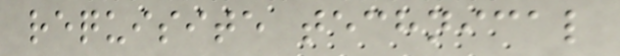requisite technical
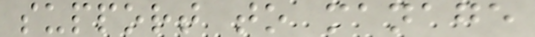support to manage
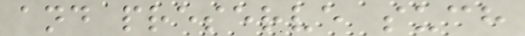and preserve such
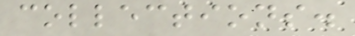collections.
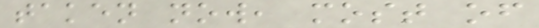taken now, most of
